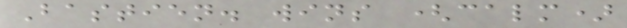Bastien. wins (calm)
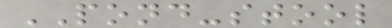POND-stool
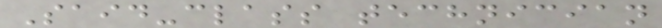Said-class technician
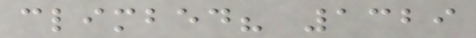climbed? 1329
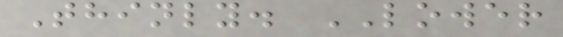Thinly. LOWER
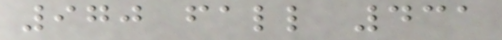970 fall 431
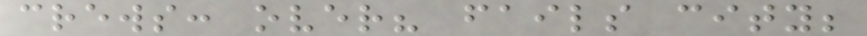crews: over? fails city;
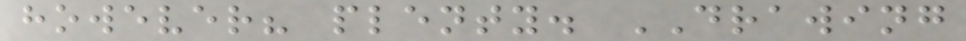however? plenty. DRAWING
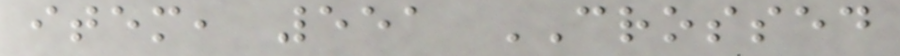item, 551 CROSSED
